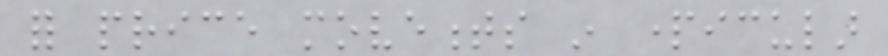for price movements in particular
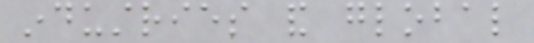industries and global
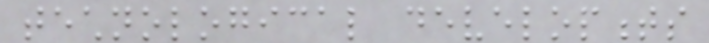technological developments
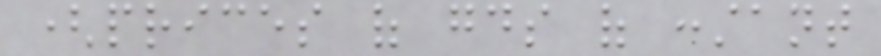(prices of goods of constant
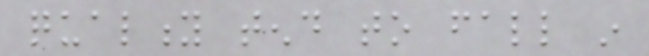quality tend to fall in
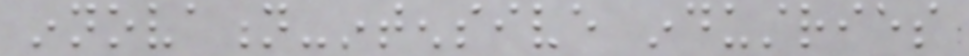innovation-intensive industries
